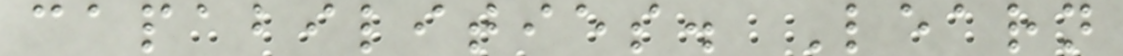capabilities. Learn
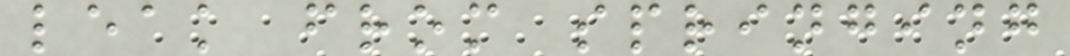leak from springing
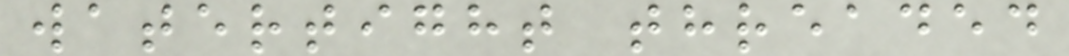watertight threaded
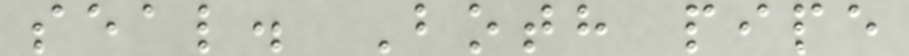seal. Both pipe
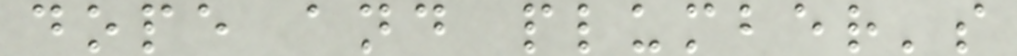dope and plumber's
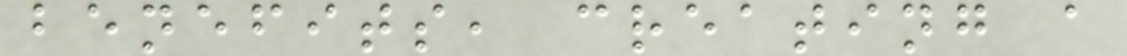benefits, creating a
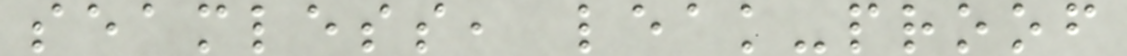seamless, leak-proof
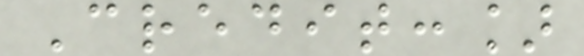Credit:]
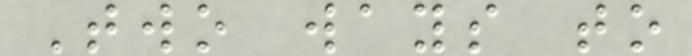Two ways to
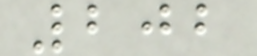202
